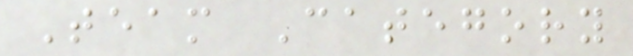Team Category
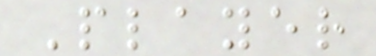Player
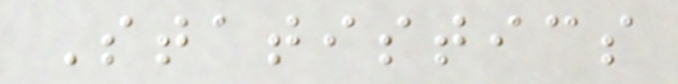Statistics
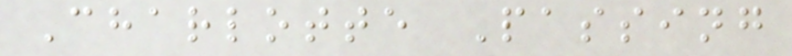Charlotte Passing
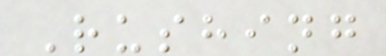Rushing
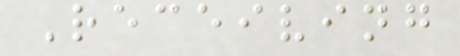Receiving
